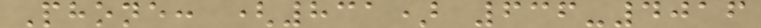Phone: (831) 636-4016
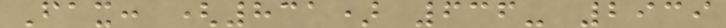Fax: (831) 636- 2939
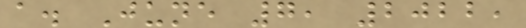a. June 7, 2022,
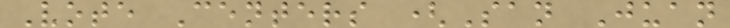Vote Centers (San Juan
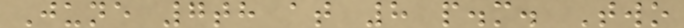June 7th at 8 p.m. Two
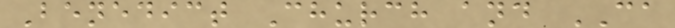Benedict Church and CA
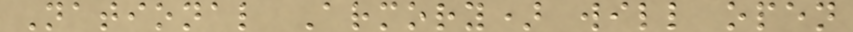National Armory) will open
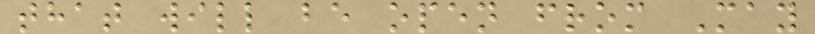that will be open from May
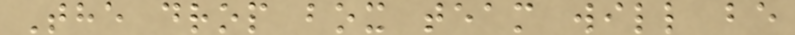The drop box team will be
